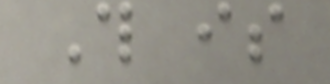This is
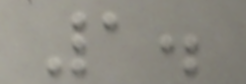1.
